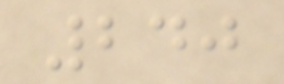240
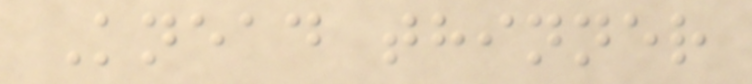Knead thinner
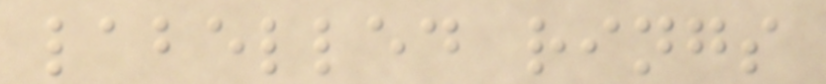labelled rings
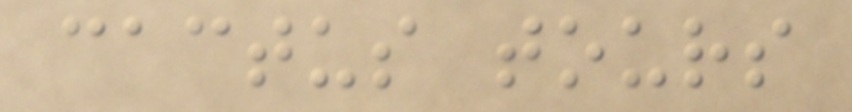cactus tours
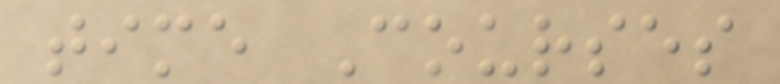time Courses
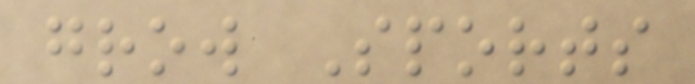grow Sports
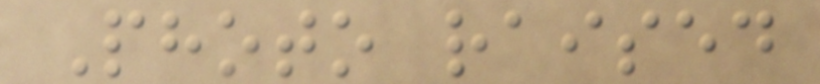Photo raised
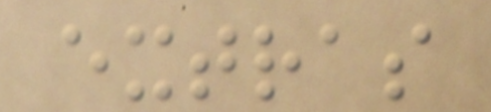extras
